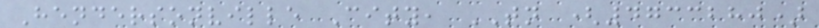Hendersonville City, TN (4733280)
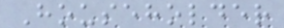Householder
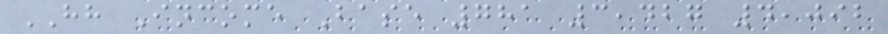HH Income Base 781 3,427 4,092
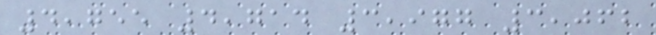4,755 4,714 3,977 3,062
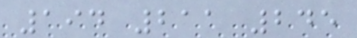194 211 245
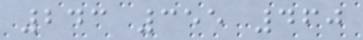243 355 460
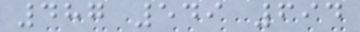487 549 694
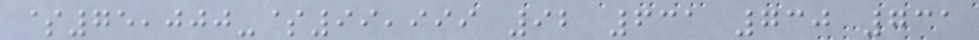$75,000-$99,999 92 631 730 731
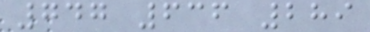747 636 289
